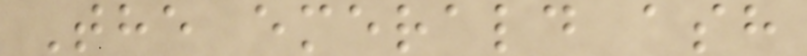The emerald ash
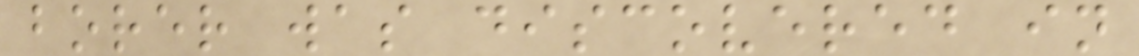borer was discovered in
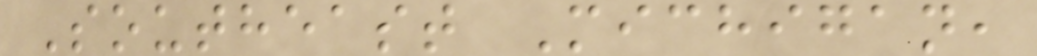Southeast Michigan,
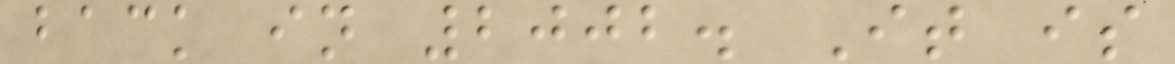back in 2002. It is
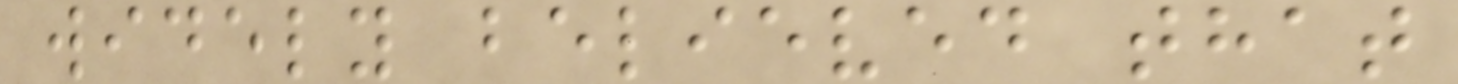widely believed that
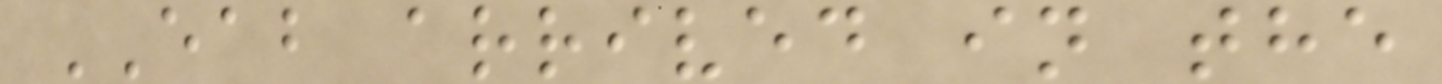EAB arrived in the
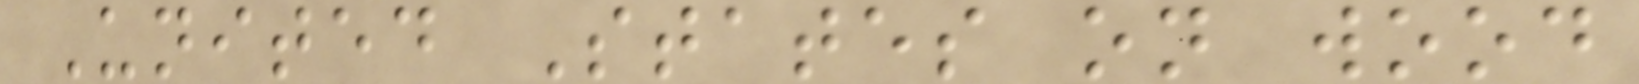United States on wood
